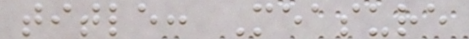title: Measure
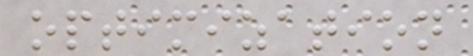optimization
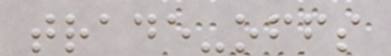trade-offs
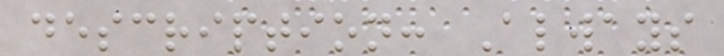description: Always
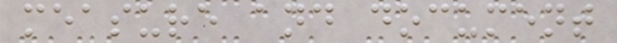measure and document
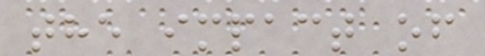the impact of
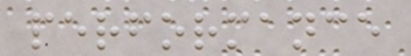performance
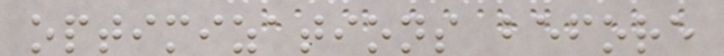optimizations before
